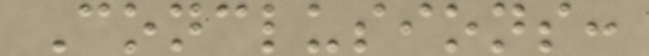Conclusions:
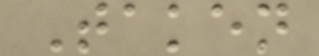Taken
